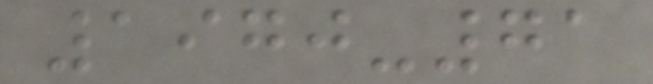1970-71
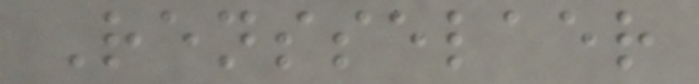Rensselaer
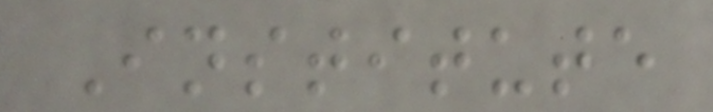Institute
